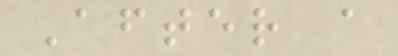After a
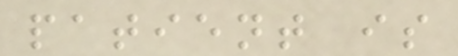patient is
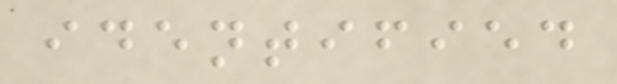identified
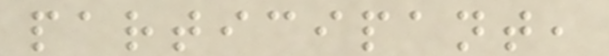participant,
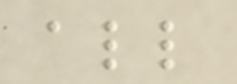all
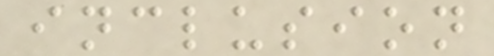inclusion
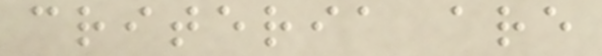criteria are
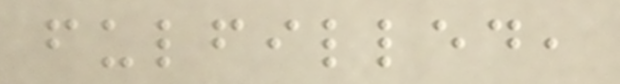fulfilled,
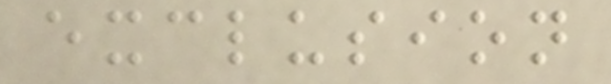exclusion
